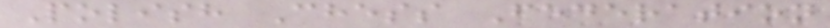Polish Chess Federation
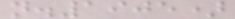n.1905)
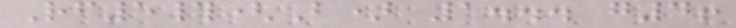Rf5#(B) 1... g4!
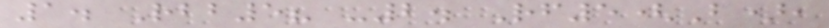1. Rbb5? -2. Rf5(B),
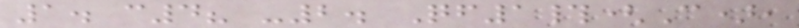1. c4? -2. Qf1#(C),
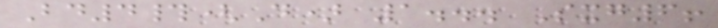Bd4#(D) 1... Sxg6!
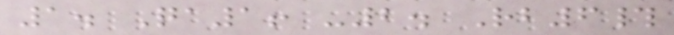1. Qa1! -2. Rb6#
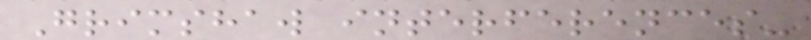Grimshaw interferences-
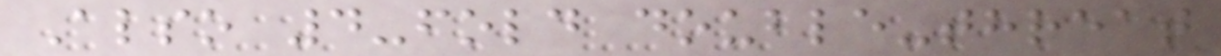Also 4-fold double-threat
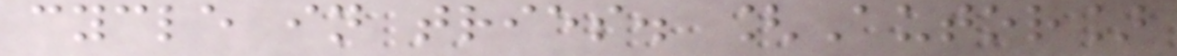cycle in tries. [Autor]
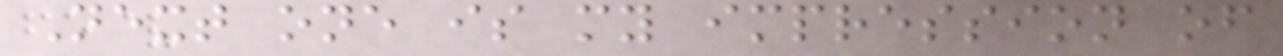Next one is my impression of
